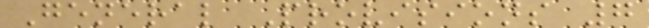General Provisions 7
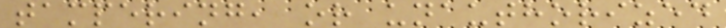tampering, or unauthorized
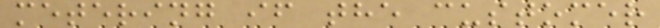metering if the customer
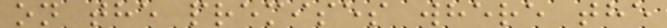on the premises where the
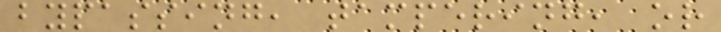bypassing, tampering, or
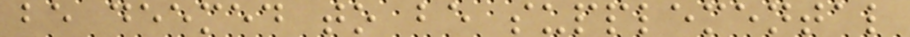be deemed to be supplemental
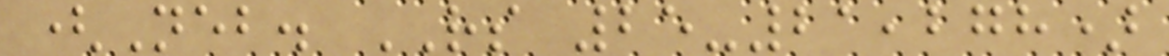(Neb. RS 25-21,278)
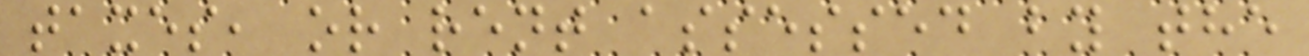taxes, or rent assessed by the
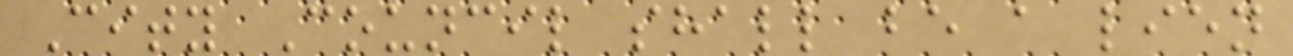City Council shall be a lien
